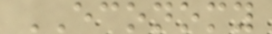ECONOMY
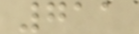711
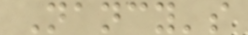Nancy's
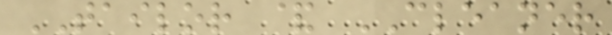TAILOR & CLEANER
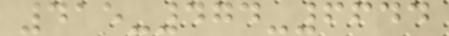415-474-6644
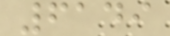6149
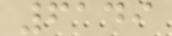6149
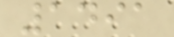1491
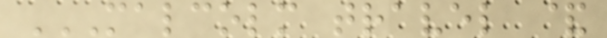MALCOLM TRAVEL &
